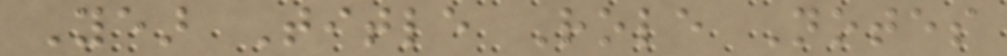Year Title Role Notes
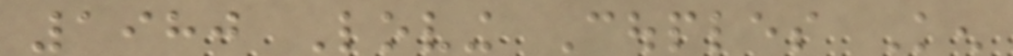1980 Loving Couples Ken
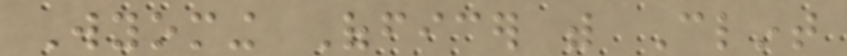Wyoming Officer with Clint
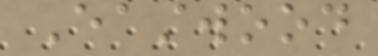Eastwood
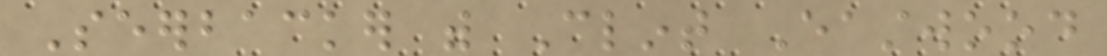Seerbacker with Clint Eastwood
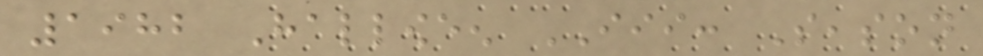1982 Halloween III: Season
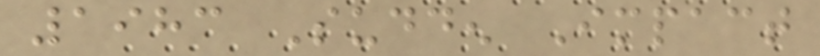1983 Sudden Impact
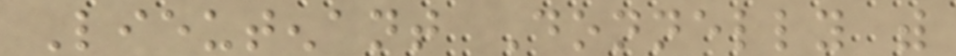Lieutenant Donnelly with
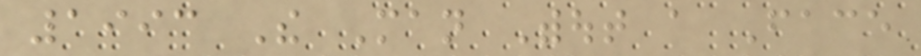1993 The Man Without a Face
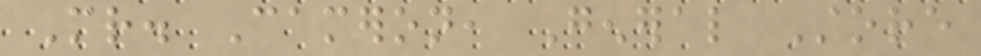Mr. Cameron, General Store
